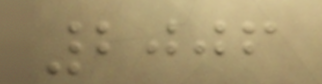2006
